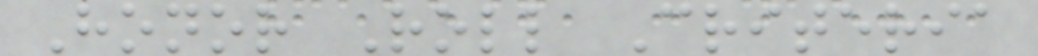Honor Roll Criteria
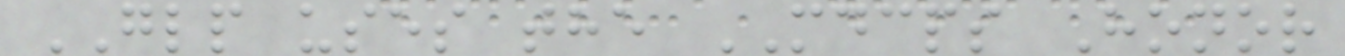GLP uses the MDCPS Honor
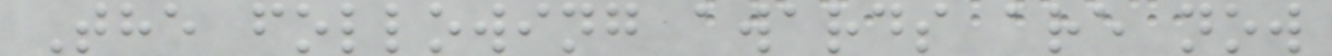The following awards are now
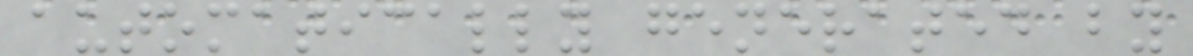automatically generated by
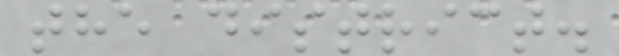the district.
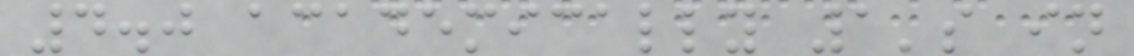4.0 academically 1's in
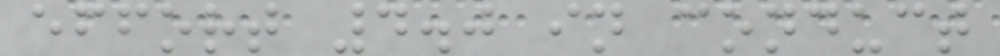effort 4.0 in conduct
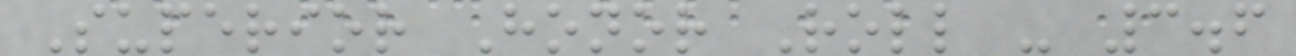Superior Honor Roll - 3.6
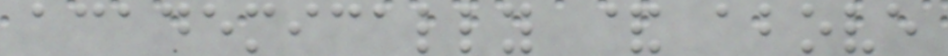academically & above
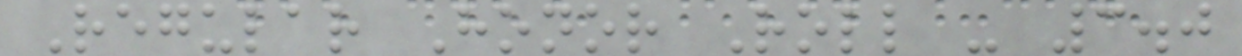Regular Honor Roll - 3.0
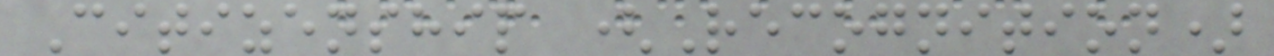Citizenship (Recognition)
